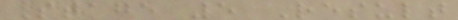Stage 5 Result
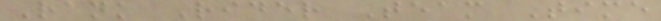Rank Rider Team Time
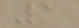1
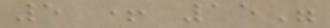5 + 15"
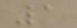1
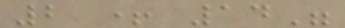2 + 14"
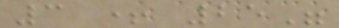3 + 25"
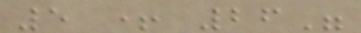5 + 26"
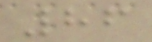86
